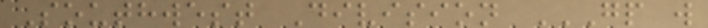Southwest Division GP W
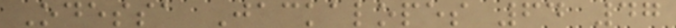Odessa Jackalopes 64 47
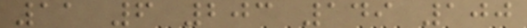11 6 203 149 100
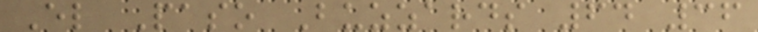El Paso Buzzards 64 36
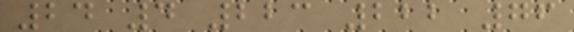24 4 223 222 76
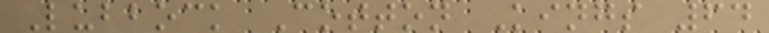Lubbock Cotton Kings 64
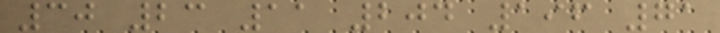30 23 11 204 196 71
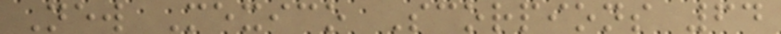New Mexico Scorpions 64
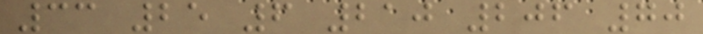33 25 6 210 206 70
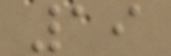19
